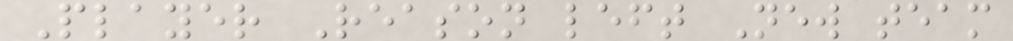Player Reason left New team
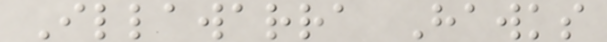Illawarra Hawks
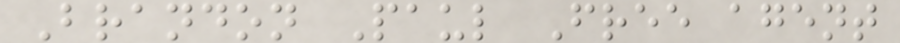Brandon Paul Free agent
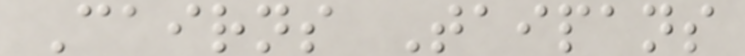Cairns Taipans
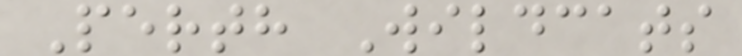Perth Wildcats
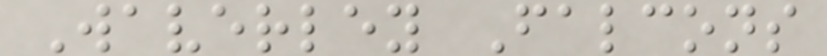Waverley Falcons
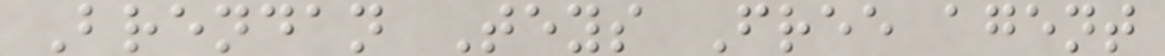Brendan Teys Free agent
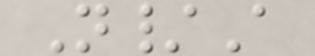N/A
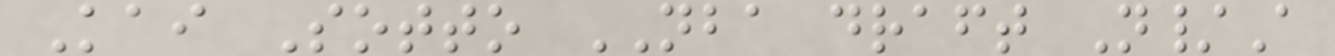Kai Sotto NBA draft N/A
